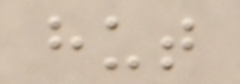hut
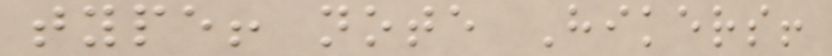type! note Hikers!
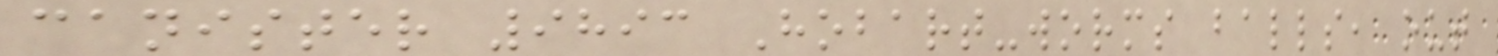canister 9893 Hobart-worms balls, out
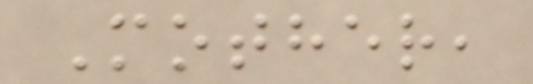Mother,
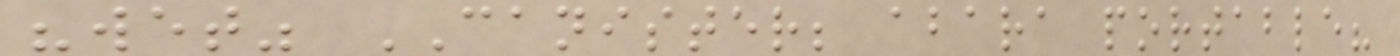"wet" CANISTER; abara portable?
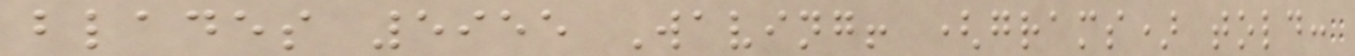blades 5955 Waving! (grams) told:
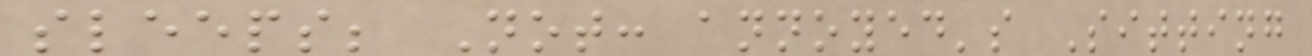sleeps; Not: annoyed's Sitting
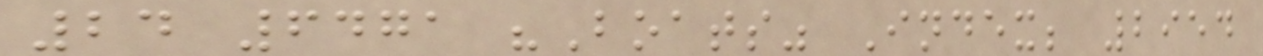24 6471 "Boats" Index; 2954
